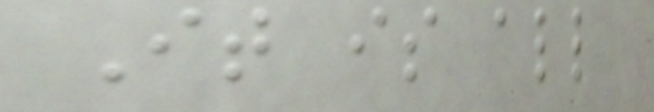It is all
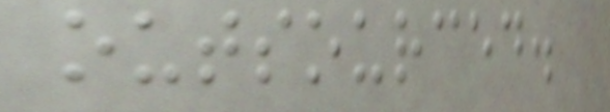outsourced.
